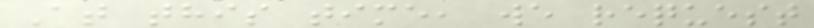At this time, we request
